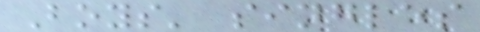Boys' singles
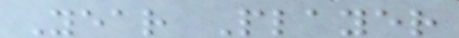Year Player
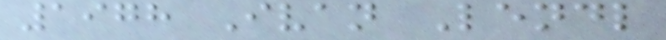1978 Ivan Lendl
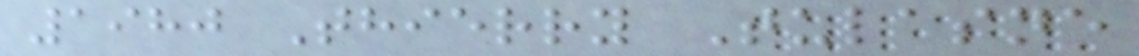1980 Thierry Tulasne
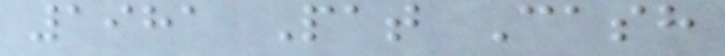1981 Pat Cash
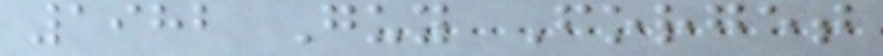1982 Guy Forget
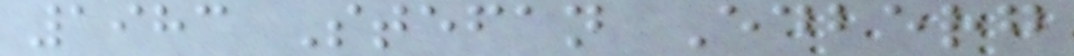1983 Stefan Edberg
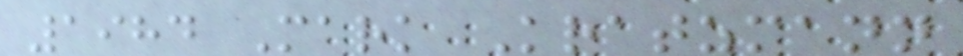1984 Mark Kratzmann
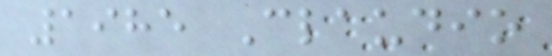1985 Claudio
